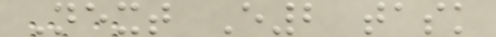Next E2 task
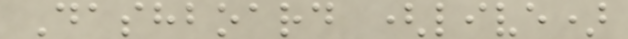Dashboard (live)
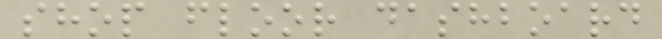shop floor dashboard
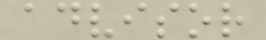advisor
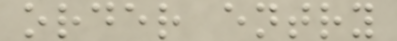order entry
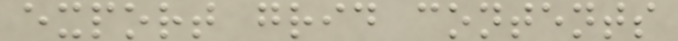export grid contents
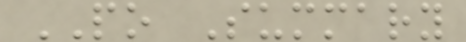PO Summary
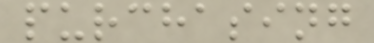purchasing
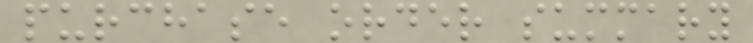purchase order summary
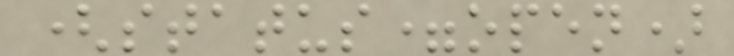(status=open)
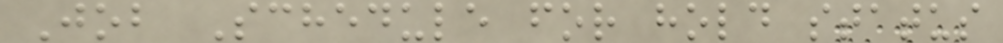Job Schedule for hold status
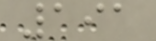191
